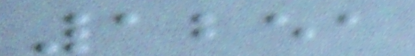1251
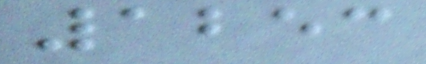1253
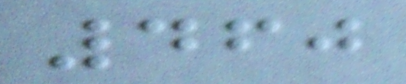460
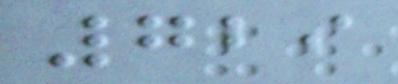729
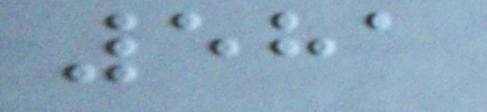581
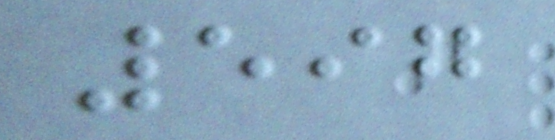597
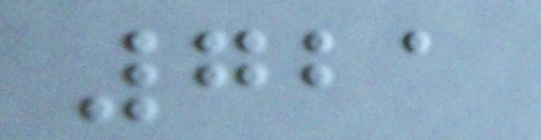721
